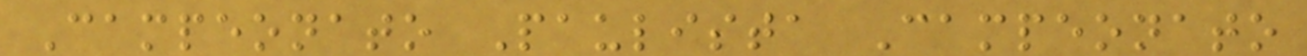Campeonato Paulista Campeonato
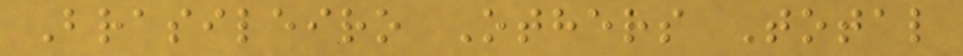Brasileiro Others Total
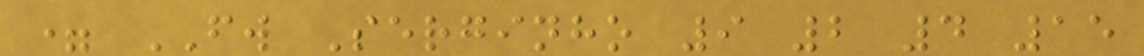= FW Serginho 9 2 4 15
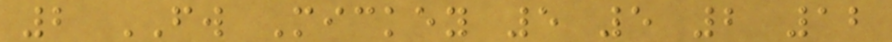2 FW Mickey 5 5 2 12
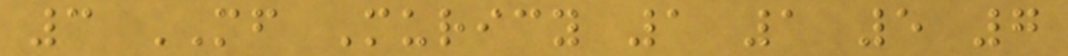3 MF Muricy 1 1 5 7
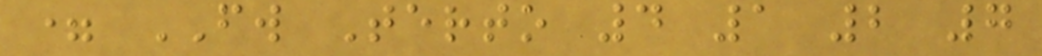= FW Terto 4 1 2 7
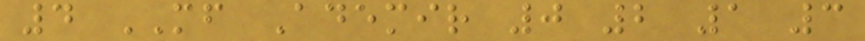4 MF Ademir 0 2 1 3
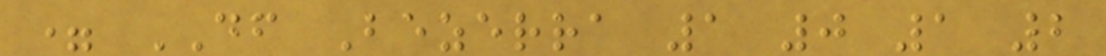= DF Bezerra 1 0 1 2
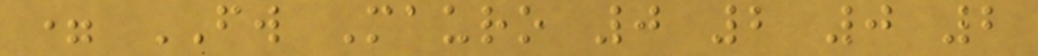= FW Mauro 0 2 0 2
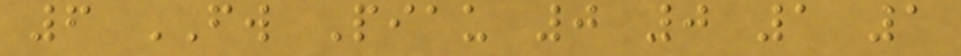6 FW Piau 0 0 1 1
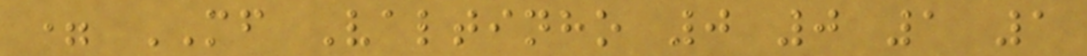= MF Valtinho 0 0 1 1
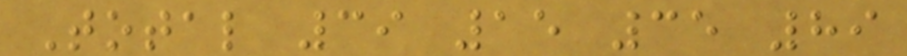Total 39 15 35 89
